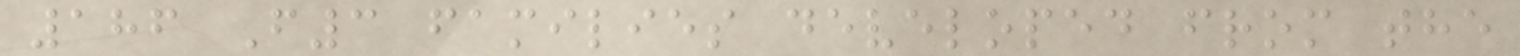186 F3 families developed from the
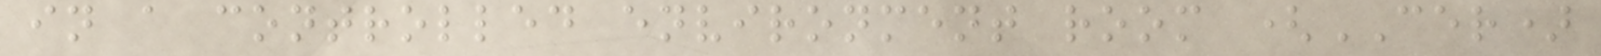in a controlled environment room (CER)
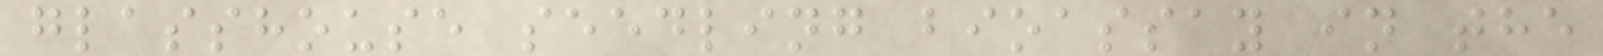glasshouse seedling bioassay in the
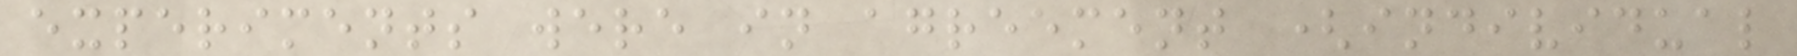experiments were in agreement (individual
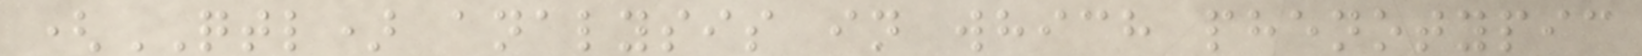(QTL) analysis in which phenotypic
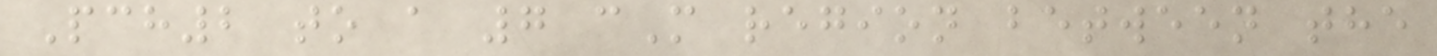Pch2 to a 7 cM region between the
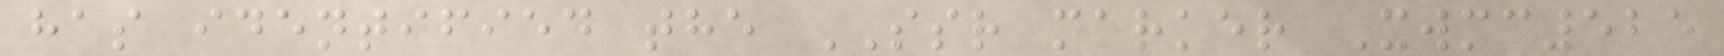has identified the SSR marker Xwmc525
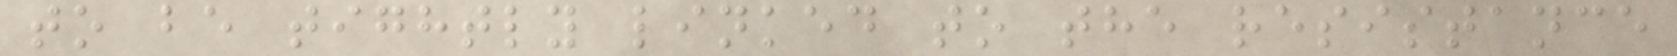to be tightly linked to the resistance
